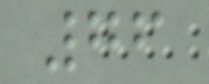76
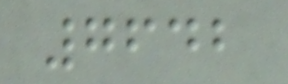7642
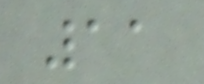11
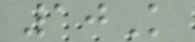10K
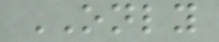ONLY
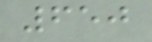650
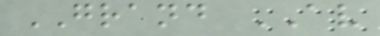GRAND AV
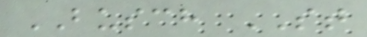BUSCH ST
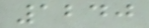1240
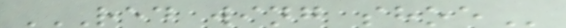RED WING SHOE
